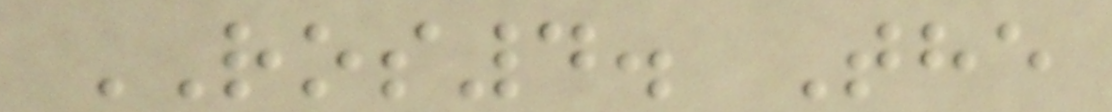ROS4. The
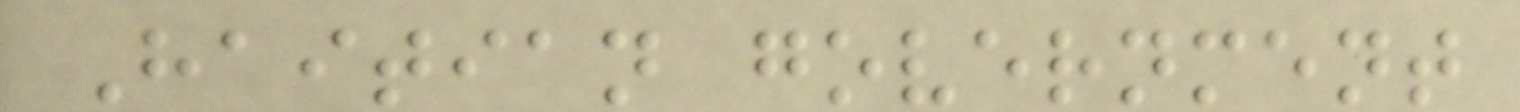Haitian government
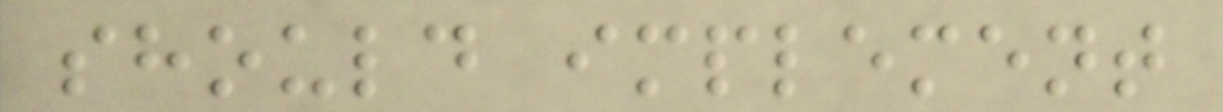should implement
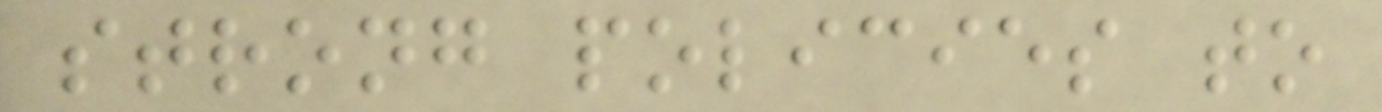strong policies to
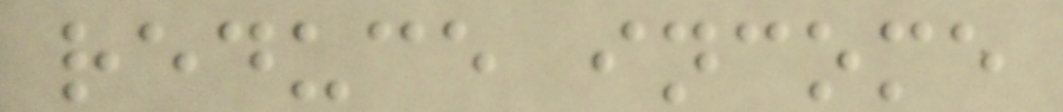reduce income
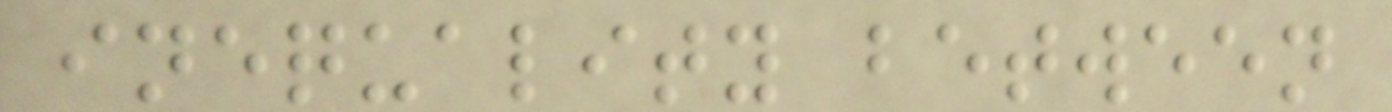inequality between
